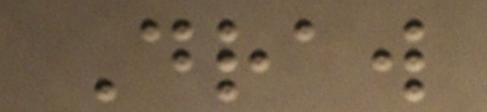Draw
